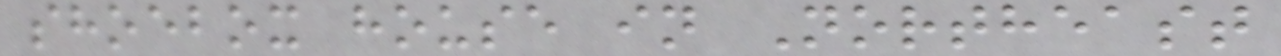shoebox house in Northeast
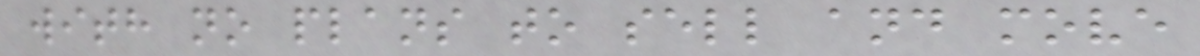with no plans to sell and move
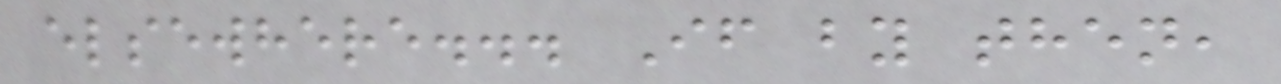elsewhere... If by then,
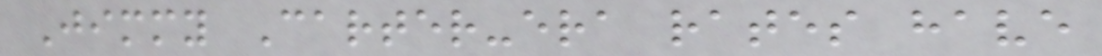Jimmy Carter-era rates have
